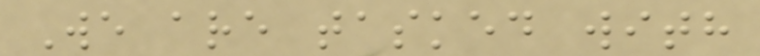We are tasked with
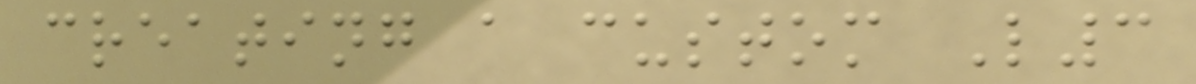creating a custom L3
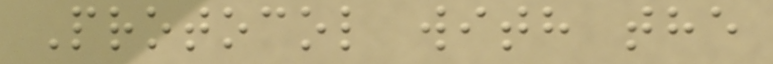Protocol with the
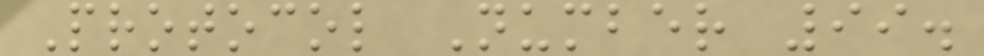Protocol Number 99.
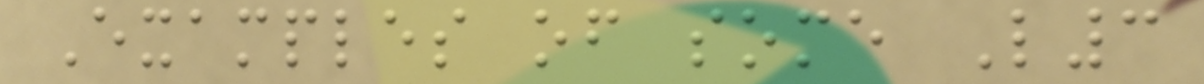Examples of some L3
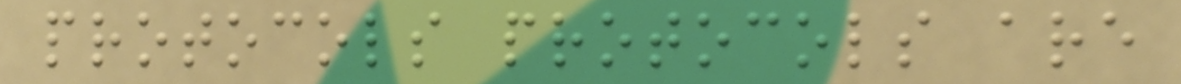protocols protocols are
